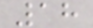18
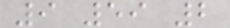9 59 2
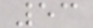53
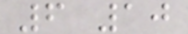6 10
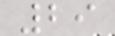29
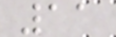11
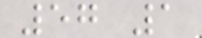57 1
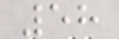58
